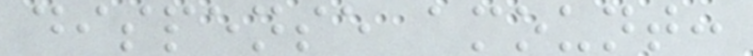dispense amount:
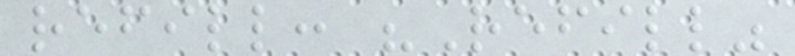refill: "Refill"
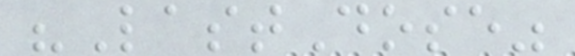"LastDose"
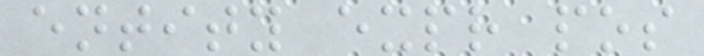entity expr pos
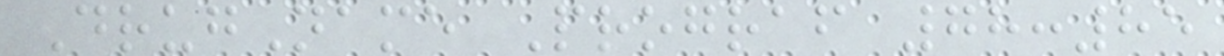DrugName Prograf 78:85
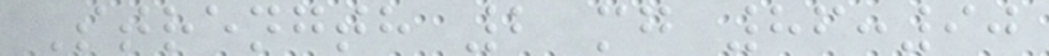Strength 2 mg 86:90
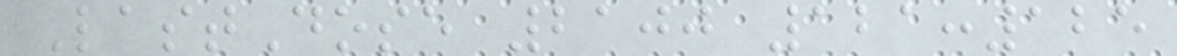LastDose 2100 121:125
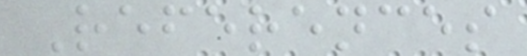References
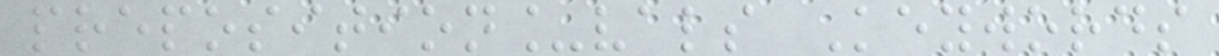preposition_vals Keywords
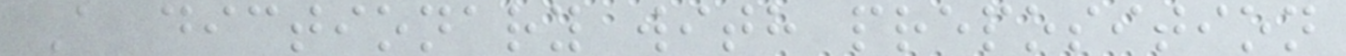A dictionary with preposition
